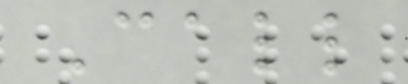Call
